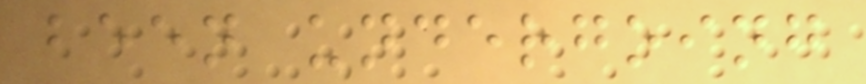been undergoing
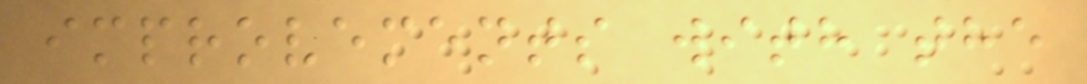improvements with the
